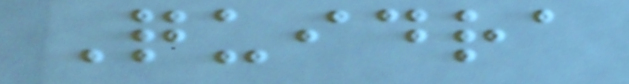Quidra
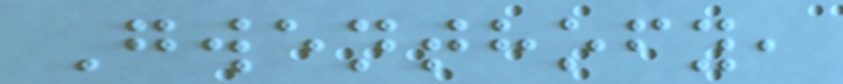Gwenthofy,
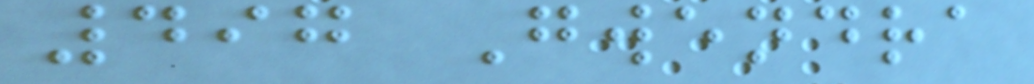497 Gwendra
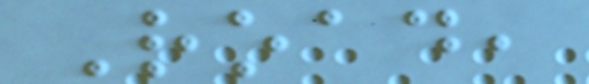Road,
